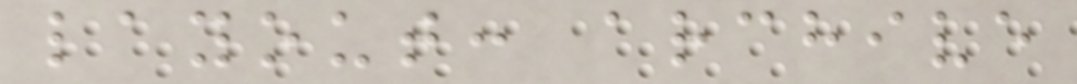layout: archive
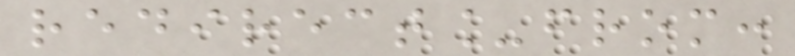redirect_from:
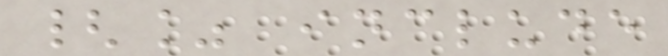{% include
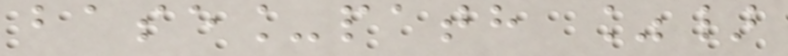base_path %}
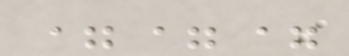===
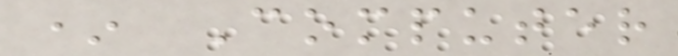* Computer
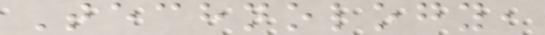Technology,
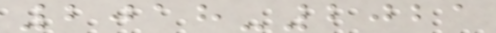2018-2021
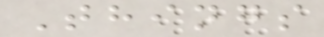Things
